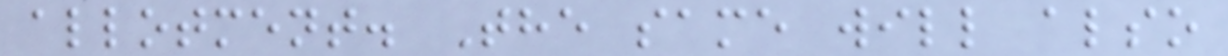allotment. The same will also
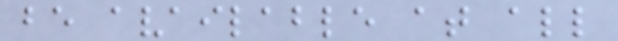be available at all
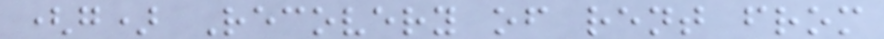(g) Recovery of rent from
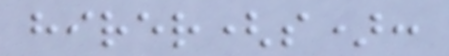hirer(s):
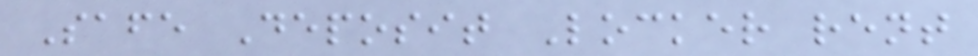Safe Deposit Locker rent
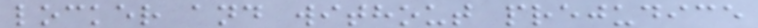locker and without prejudice
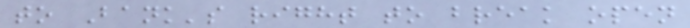to Bank's right to break open
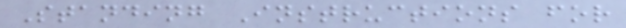Standing Instructions for
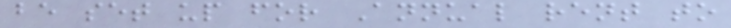be set up for Annual rent to
